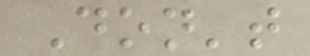Don't
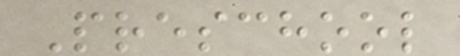Preschool
